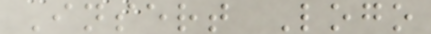Insert Logo
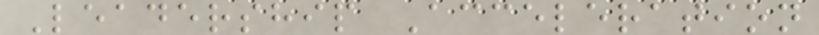Leadership Acceleration
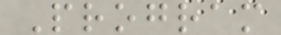Program
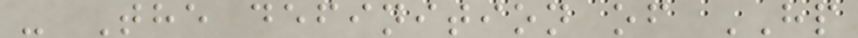- The definition of HP
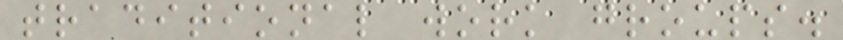traditional work groups.
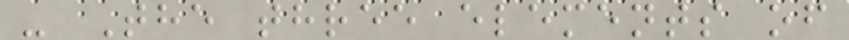- The three elements of
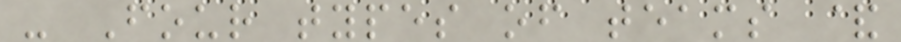- Four types of teams &
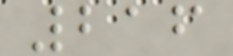216
